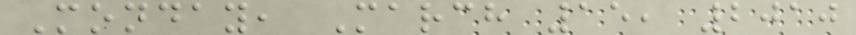Monday, March 15, 2010
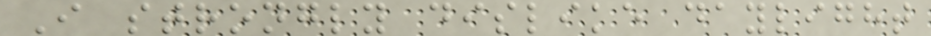I strongly dislike daylight
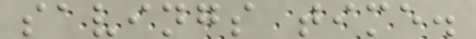savings time.
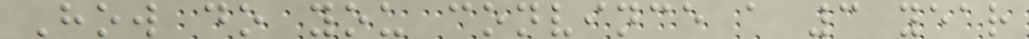How do you convince a 3 year
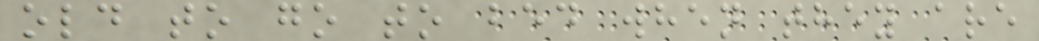old to go to bed when they are
